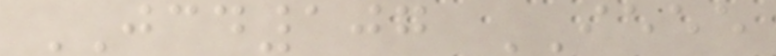JCD107 IEEE
